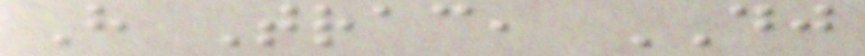H Trac, DJ
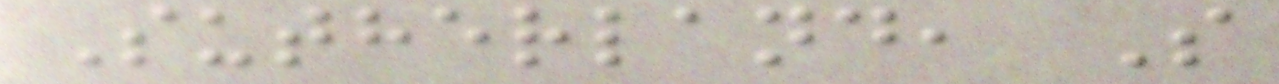Sutherland, S
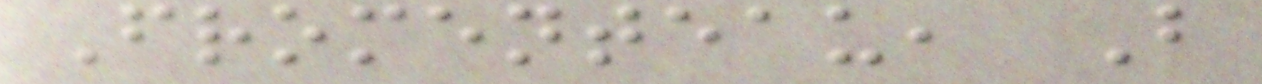Fromenteau, B
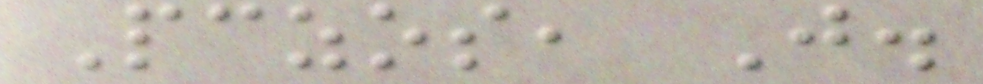Pczos, J.
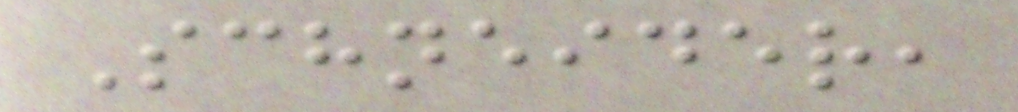Schneider,
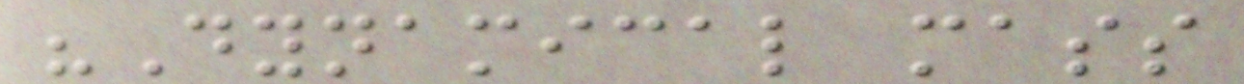"Dynamical mass
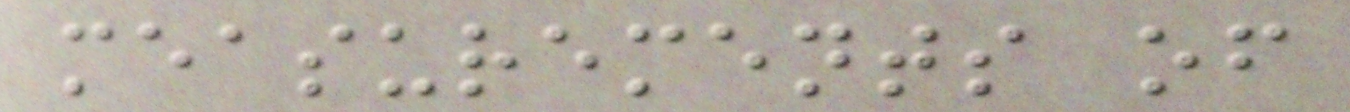measurements of
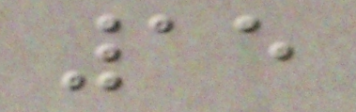15
